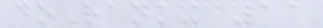doRanking 11
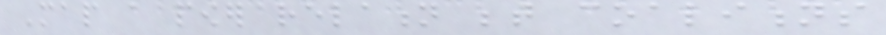Map a power relation between coalitions
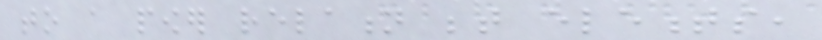to a power relation between elements,
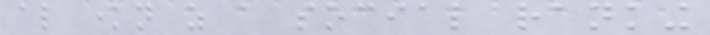also known as a social ranking
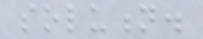solution.
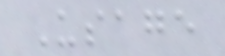Usage
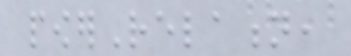powerRelation,
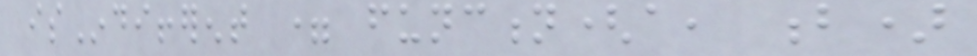isIndifferent = function(a, b)
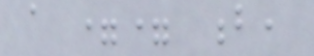a == b,
